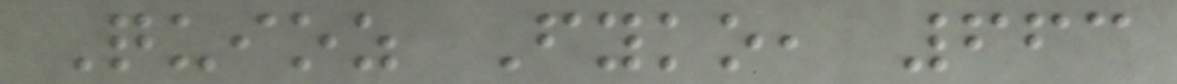Quioz Fyko, 663
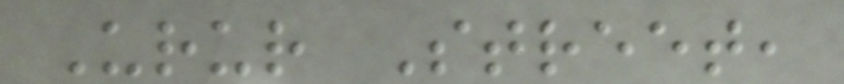Urur Street,
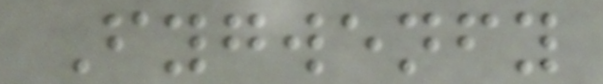Fygwenfy
